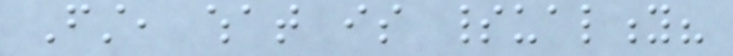First, what is spirituality?
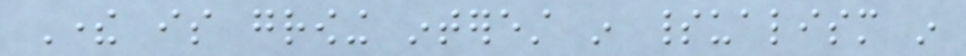There is growing interest in spiritualism in
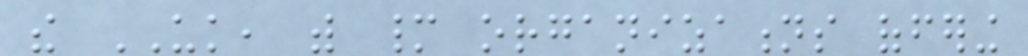the UK, with many organizations offering
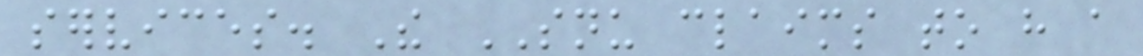services. The SNU claims to have a
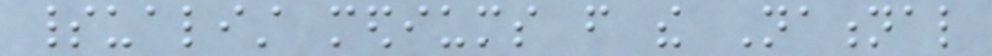spiritualist mediums from the National
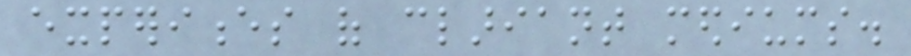experiences of clariant mediums.
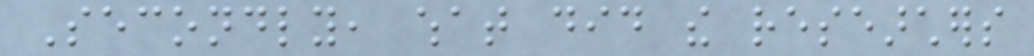Secondly, what did the researchers
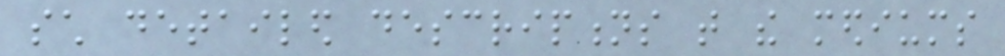such detailed descriptions that the mediums
